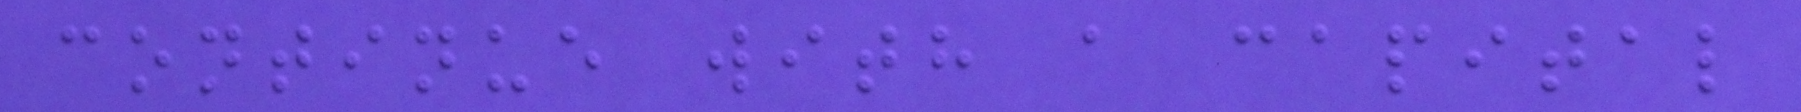continue with a capital
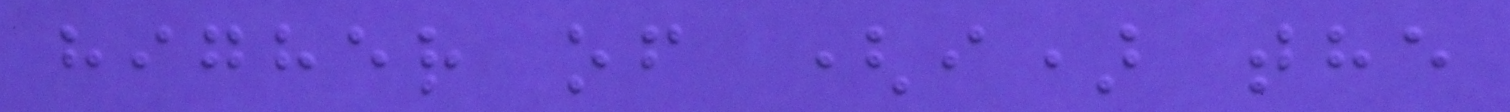higher of (i) the
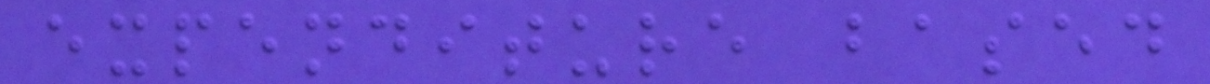expenditure based
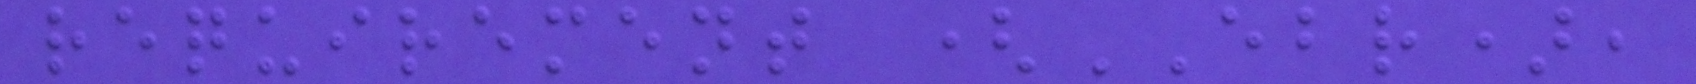requirement (EBR),
